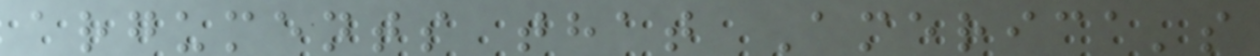arguments that America's
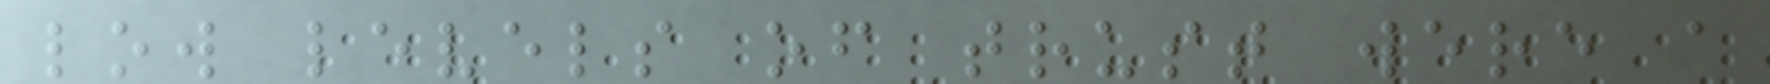low levels of trust were a
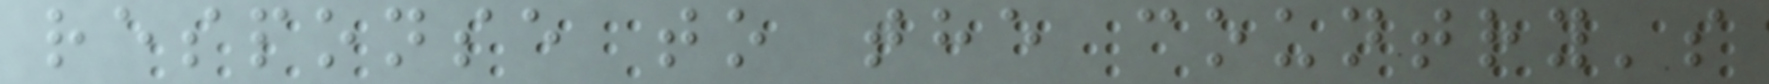response to the country's
